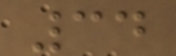34
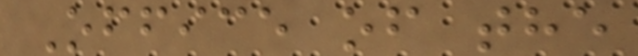Office of the
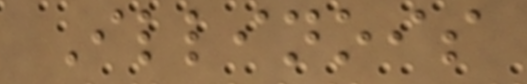Illinois
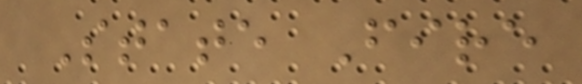State Fire
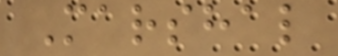Marshal
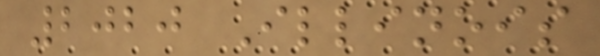2020 Illinois
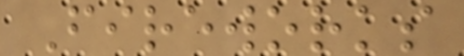Fireworks
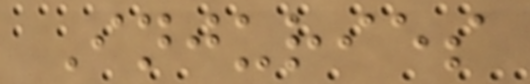Injuries
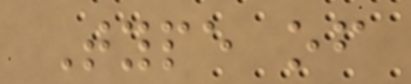Type of
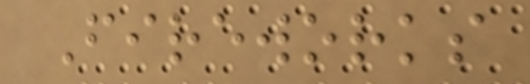Fireworks
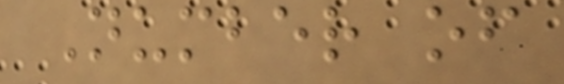Number of
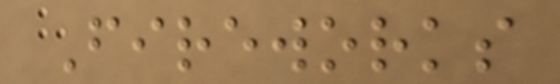Fireworks
